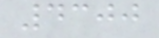4300
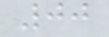00
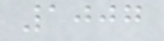1007
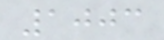1003
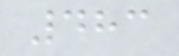483
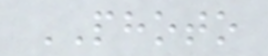PHOTO
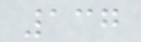137
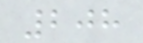208
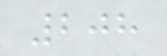208
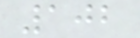102
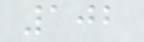102
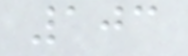103
